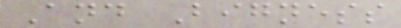And Bigness
